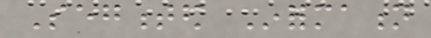Segmented Information
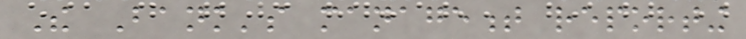The Bank's management reporting
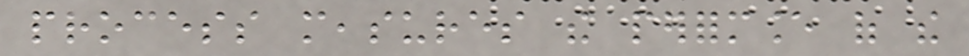process measures the performance of the
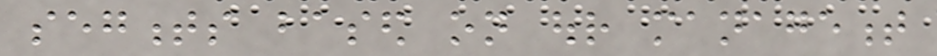segments based on our management
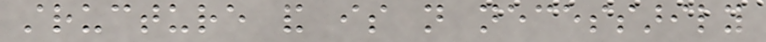structure and is not necessarily
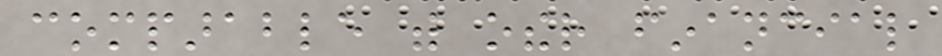comparable with other financial
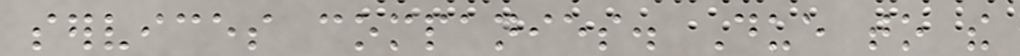services companies. Due to the
